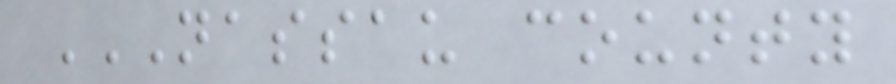NASSAU COUNTY
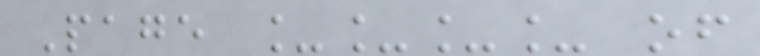Page ____ of
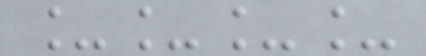____
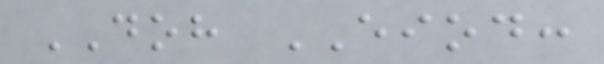DOH EIOD:
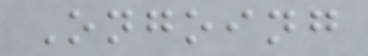Ongoing
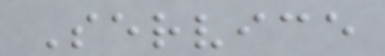Service
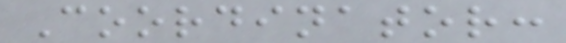Coordinator:
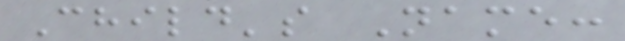Child's Name:
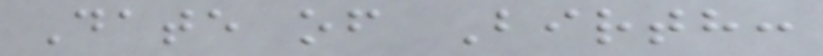Date of Birth:
